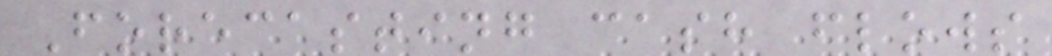Forecasting cash flows
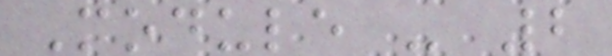Module - 2
